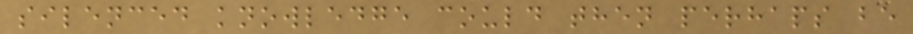silenced knowledge could then perhaps be
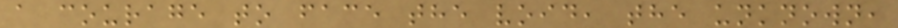a courage to face the void, the unknown,
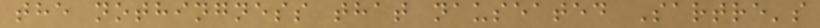the nothingness that nauseated Sartre's
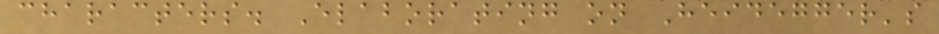characters. Elaborating on Heidegger's
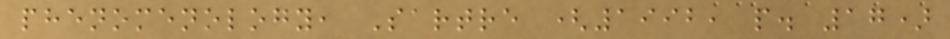phenomenology, Sartre (1992, p. 17)
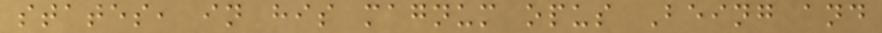states, in his magnum opus Being and
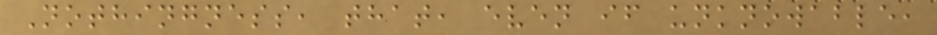Nothingness, that, even if unknowable,
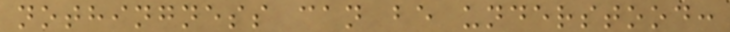nothingness can be understood:
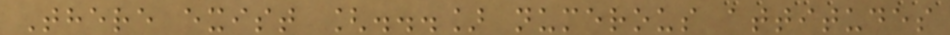There exist [...] numerous attitudes
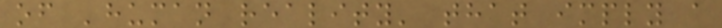of 'human reality' that imply a
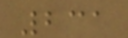231
